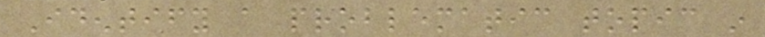Identify a problematic topic in
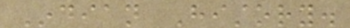Indian History.
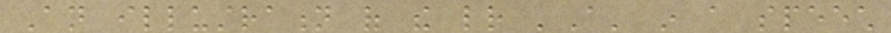An illustration of the letter 'A' in a speech
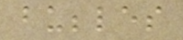bubbles
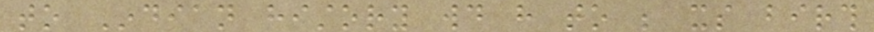to Indian history would have to be its birth
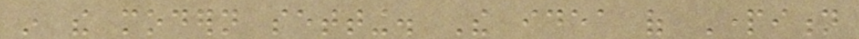in the modern setting. The idea of Partition
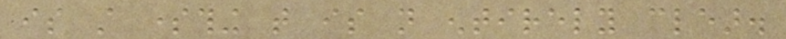is still something that is not entirely clear.
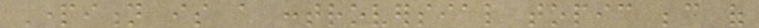Partition is a controversial topic because of
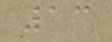13
